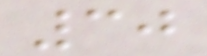30
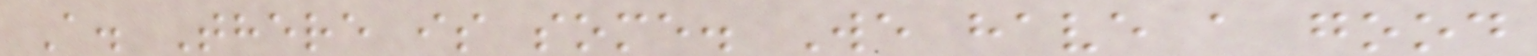A. There is some. We have a good
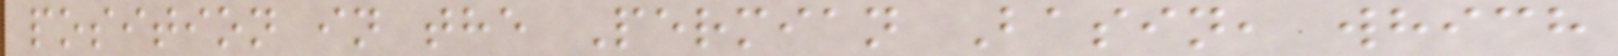position in the Permian Basin, which
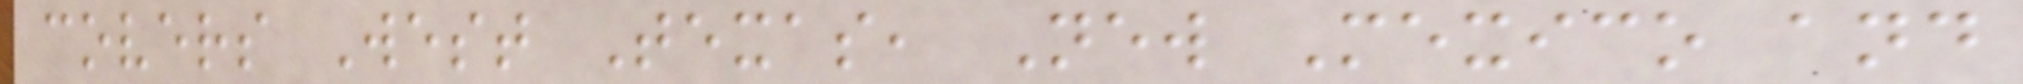covers West Texas, New Mexico and
